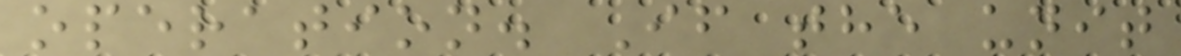operation. If the unit
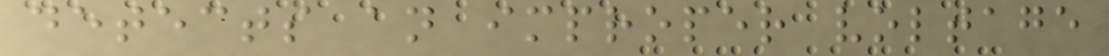detects an improper voltage
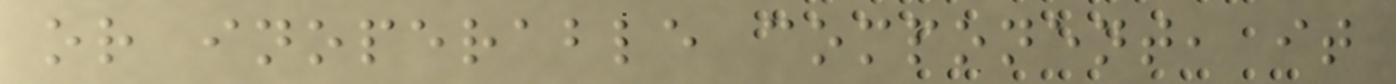or inoperable component, it
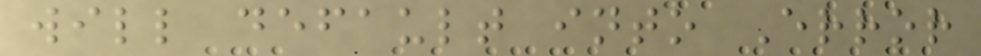will default into Error
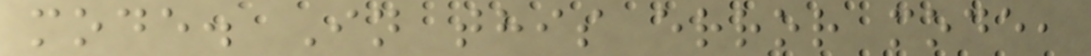mode. In this error mode,
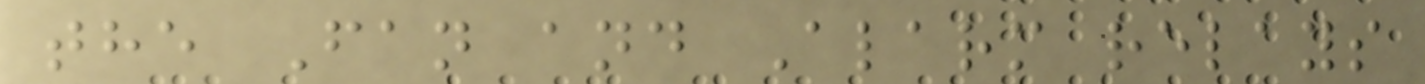the Fan and Alarm relays
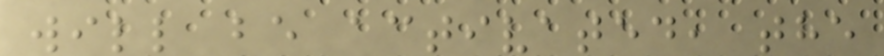will be activated, the
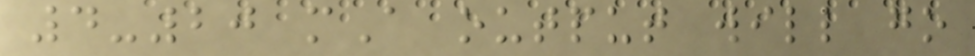4-20 mA output will go
